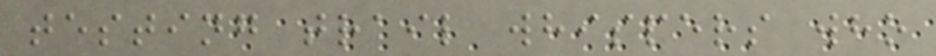testing trail whispers who
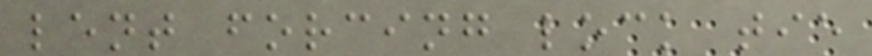lent forcing lock tie
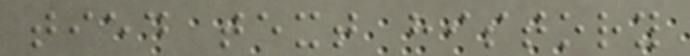tied text history
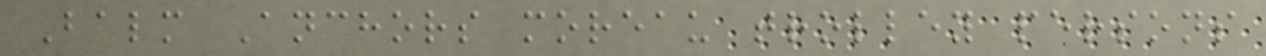Balm Anchors moreau trolley persons
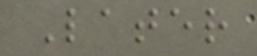Later
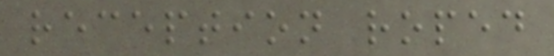reception roped
